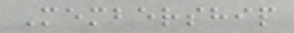Membership
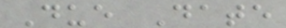Due Date
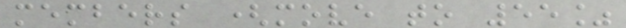members (move to 55%
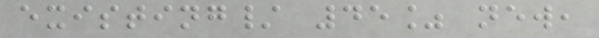existing/ 45% new,
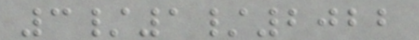3/1/2022
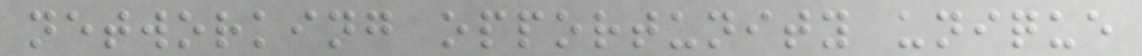networking opportunity unique
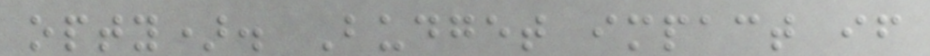opty). Budget impact if
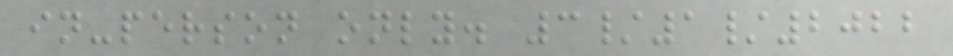in-person only. 3/1/2022
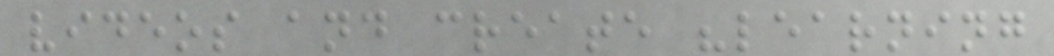videos and create "learning
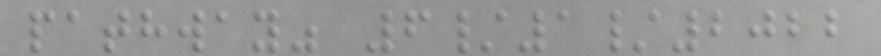pathway" 6/1/2022
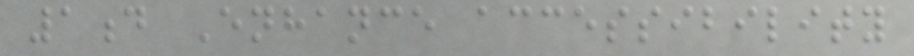1d Enhance accessibility
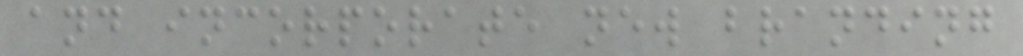and incorporate new branding
